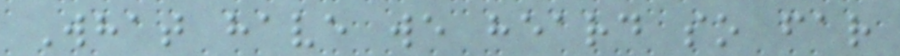What have we heard so far
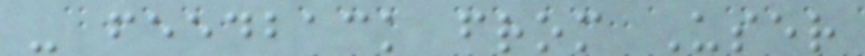- feedback from User
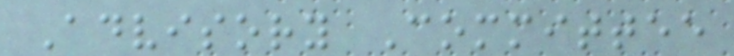Advisory Committee
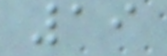19
